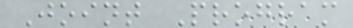Joint Program
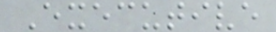Executive
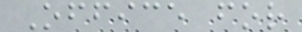Office for
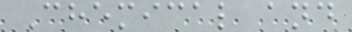Chemical and
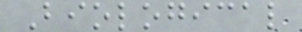Biological
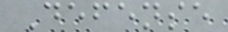Defense
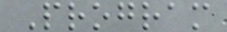Program
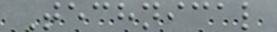Technical
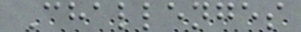Challenges
